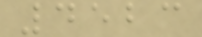4523
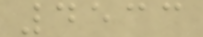4533
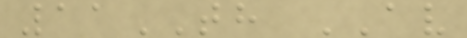11TH AV
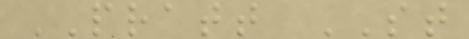PRATT ST
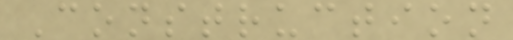Construction
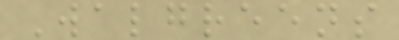Walgreens
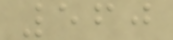560
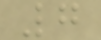7
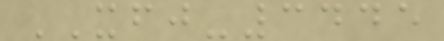XFJ-3445
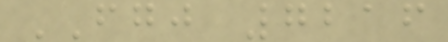FGJ 7216
